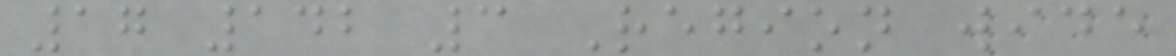17 142 3 Region wide
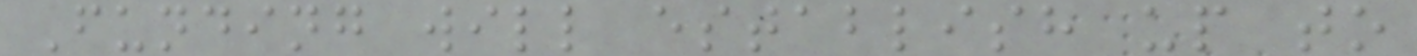Funding will establish up to
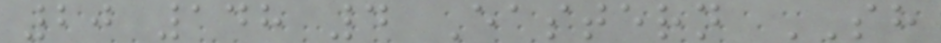20 148 4 Eastern SH
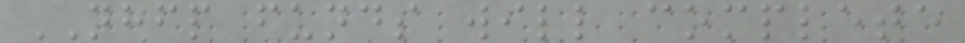NHFP funds will complete
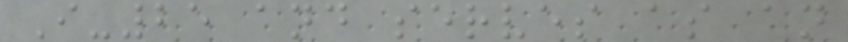I-25 and serves as an
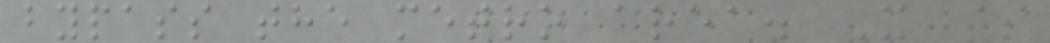bypass the metro area. X $
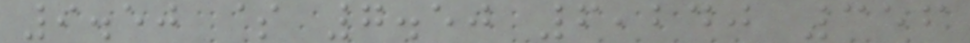9.50 $ 7.50 6,240 356
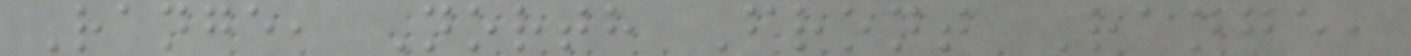Range, North Front Range,
